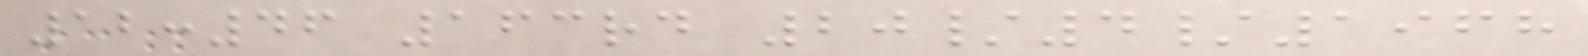12:46 163rd 20/4/1968
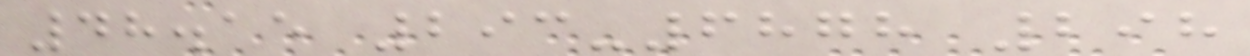48.15 293-6878 298
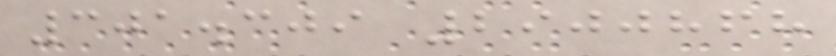301.309 2900868
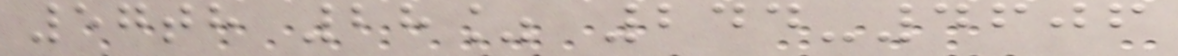57th 28% 244-4606
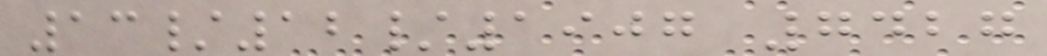13/12/1907 7427
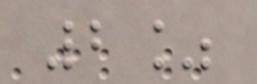2%
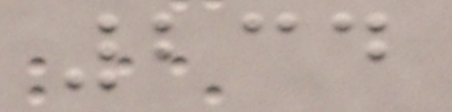234
